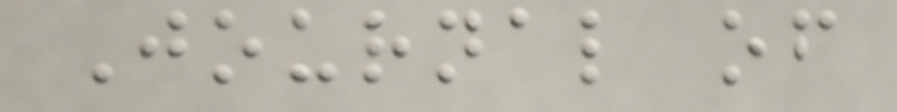Journal of
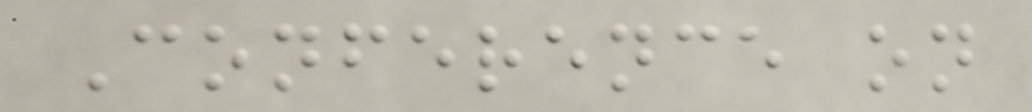Conference on
